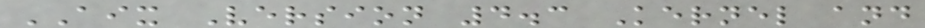AIX Version 4.3 Kernel and
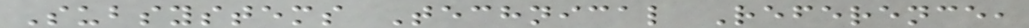Subsystems Technical Reference,
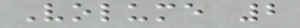Volume 2
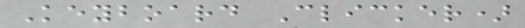Keyboard Clicker)
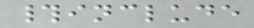#include
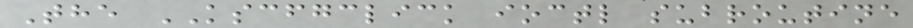The KSCFGCLICK ioctl subroutine
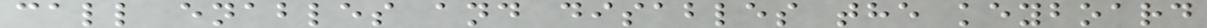call enables and disables the keyboard
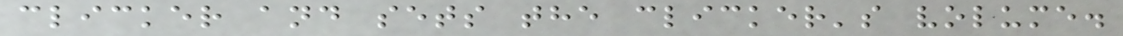clicker and sets the clicker's volume.
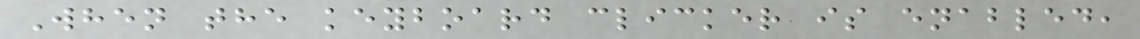When the keyboard clicker is enabled,
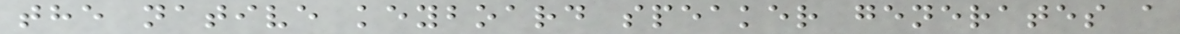the native keyboard speaker generates a
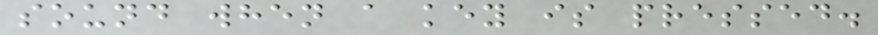sound when a key is pressed.
